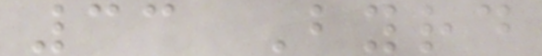33 Byrd
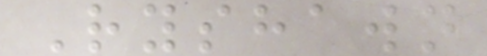Ryshawn
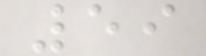59
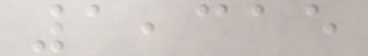1,315
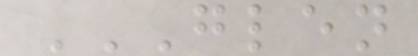GLEN
